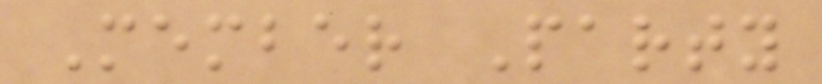Member Party
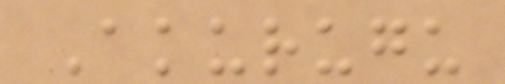Akurugu
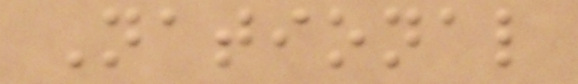National
